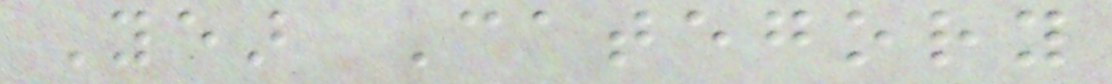Year Category
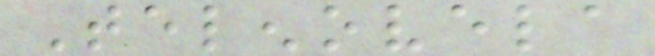Telenovela
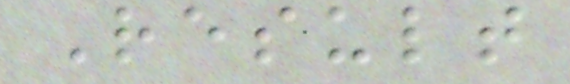Result
